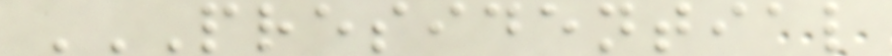PRESIDENTIAL
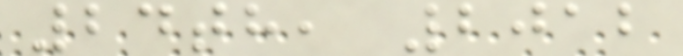24th, 2012
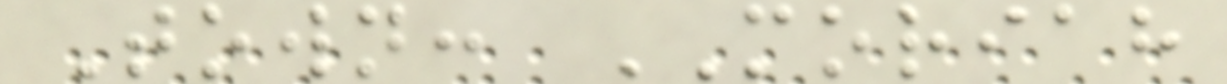Town: MORIAH
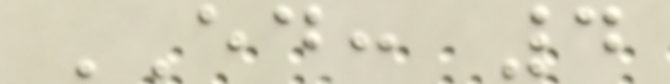ED: 4
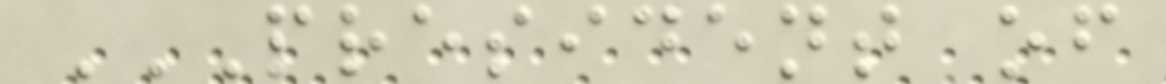PRESIDENT OF
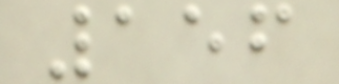156
